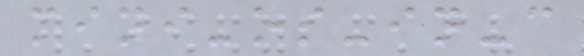mini-os-in-c
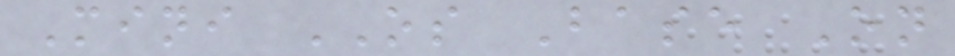Mini OS Base On
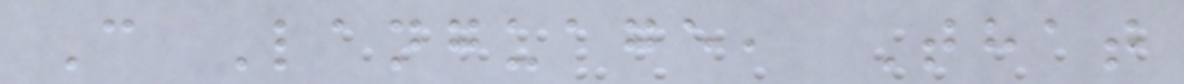C Language, That
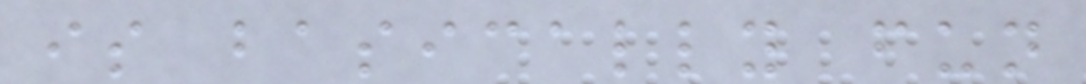is basically fun
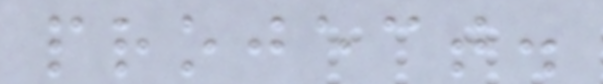project.
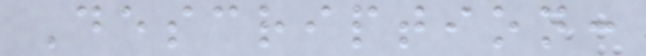Description:
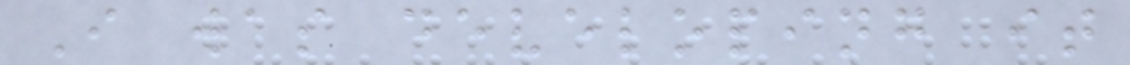I was developing it
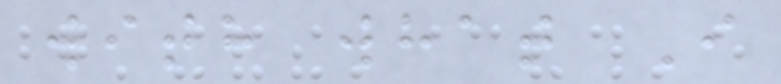with what I
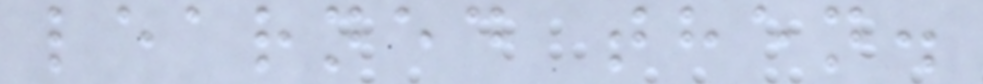learned then.
